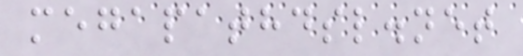megapathdsl.net
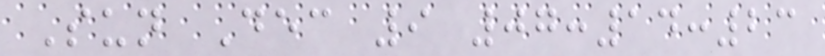Sun Dec 9 07:14:23
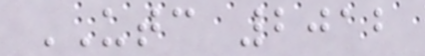UTC 2012
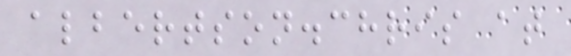albertson.chris at
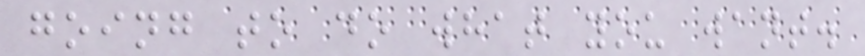going to do what you want.
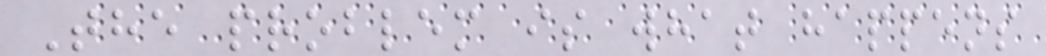The problem is what happens
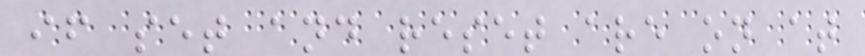if set and reset are on at
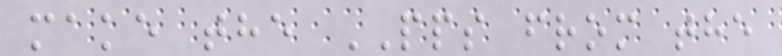make the PPS from the
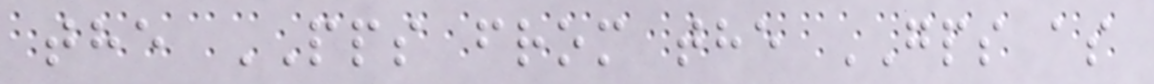the PPS from the GPS as
